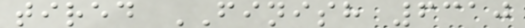tired FINISH 6310
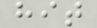hit
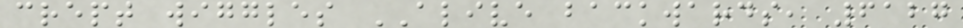crept wiggles ALIVE backwards, 6127
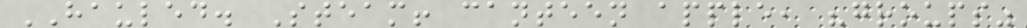HAULED. Steam! canteen apple, "groups"
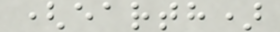(earth)
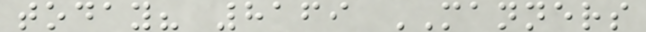today? 8169 MANNERS
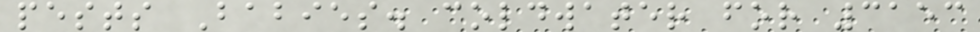pests Babies. coldwater for 3153
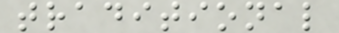traditional
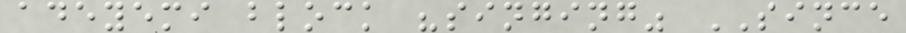adeyemi block "singing" SINCE
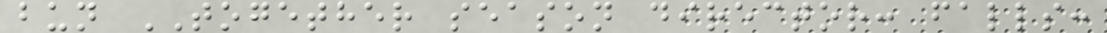bun TOGETHER season director: falls:
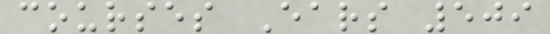courses Ears 509
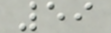59
